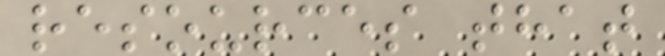resources that
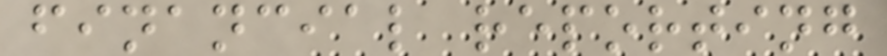financial reporting
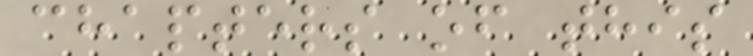chapters of this
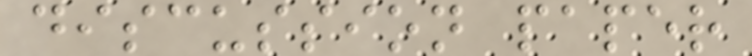discussion paper
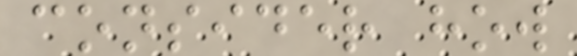consider how
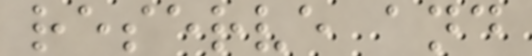reserve and
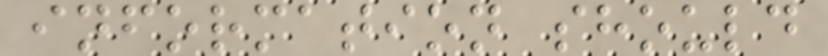information should
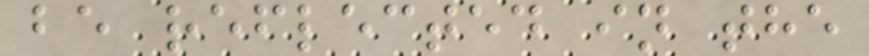be reflected in the
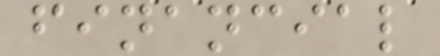financial
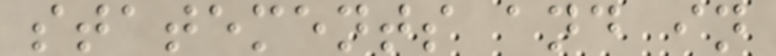statements and in
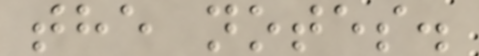the notes.
